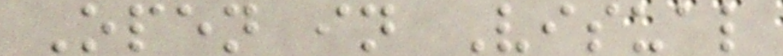Open in Visual
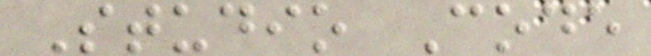Studio Code
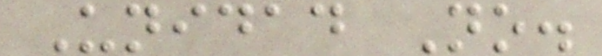Unidad No.
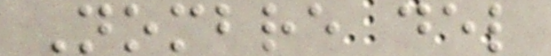Nombre del
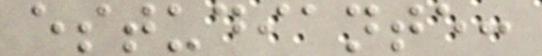estudiante:
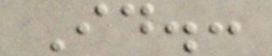Id.:
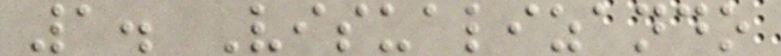1. Visualizando
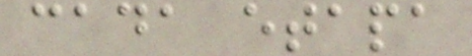cada etapa
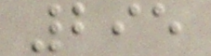295
